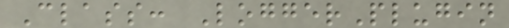Class: LoggerPlugin
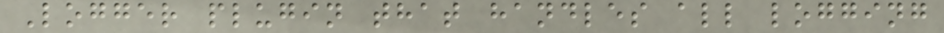Logger plugin that handles all logging
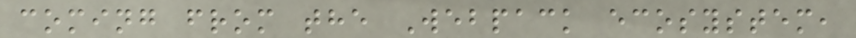coming from the Webpack ecosystem,
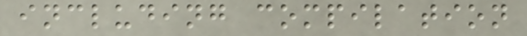including compilation
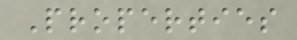Properties
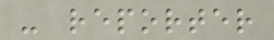- reporter
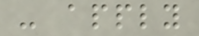- apply
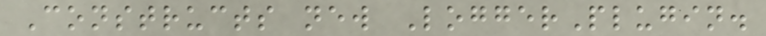Constructs new LoggerPlugin.
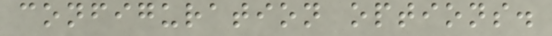configuration options.
